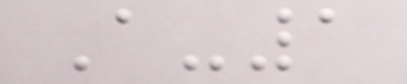A-1
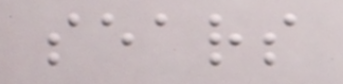sears
